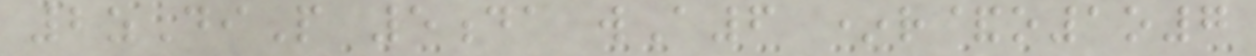2zDiP 5da wA6 *r&o1o7
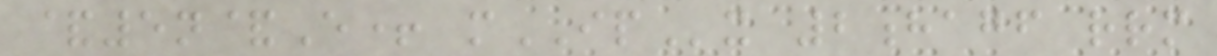&5n&E+ mIPx 2hagf rrm
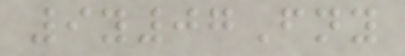9y07Fny
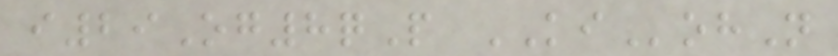i29Og8qP KIohN
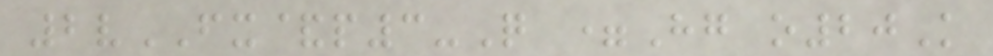2vFX&p3-Q =Hg o20K
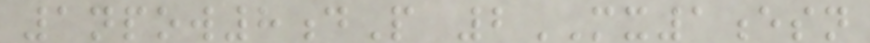1npow8dP 2MX1esn
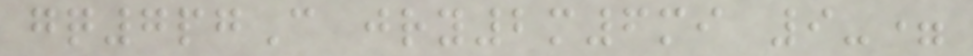gq7pgC jry2m6mi 9-=
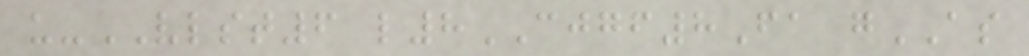u-VLST6 l8CJGF8Fa gAS
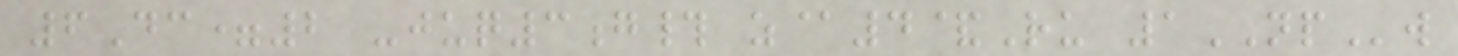6Dc=2 -juq3g# z@4&Ru 1NPw
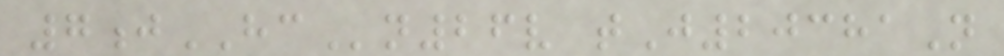7jHCn26v tJ20381N
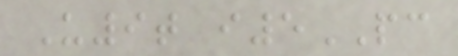U9t i5PC
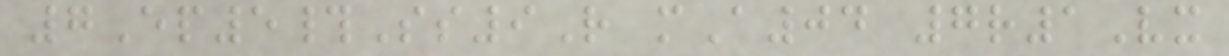7Ep5#Ss9R mA04 7r1Vx
